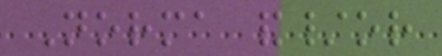Norma and/or
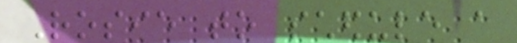Rosie to schedule a
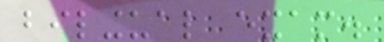bilingual exam.
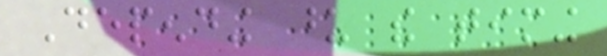Depending upon the timing
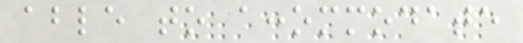able to accommodate
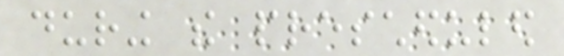during the prescheduled
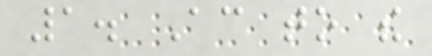1. According to the
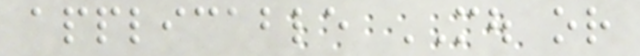applicable MOU or
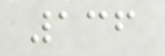136
